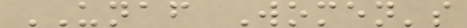UNAF Women's
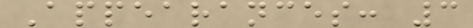Appearances: 3
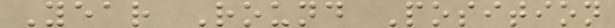Year Round Position
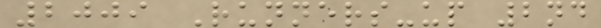2009 Runners-up 2nd
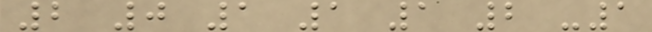2 0 1 1 1 2 -1
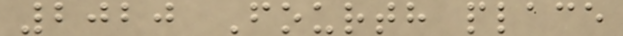2020 Fourth place
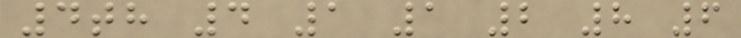4th 4 1 1 2 8 6
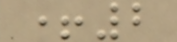+2
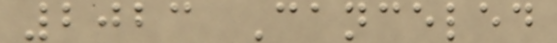2023 Canceled
